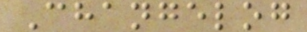Changelog
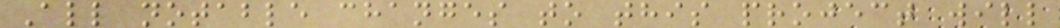All notable changes to this project will
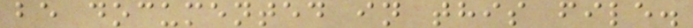be documented in this file.
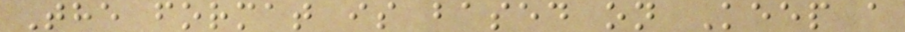The format is based on Keep a
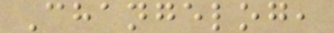Changelog,
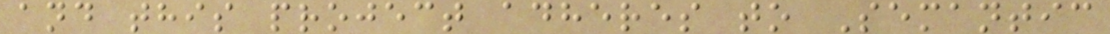and this project adheres to Semantic
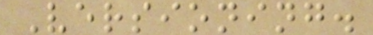Versioning.
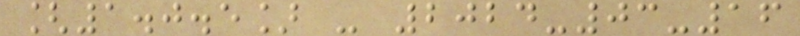[1.0.5] - 2024-03-16
